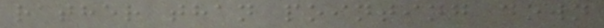rather than pointing down
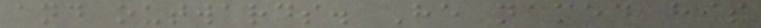and outwards. He named his
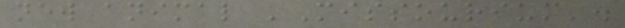new animal 'Missourium'.
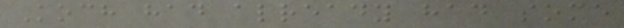Koch had already had some
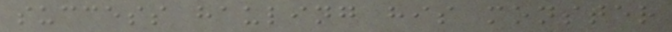success hauling his monster
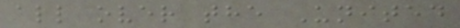all over the United
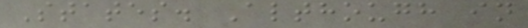States. Although in
